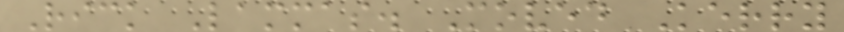Rick Lammas. Moved Kerry
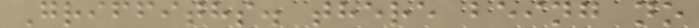Griffiths. there being no
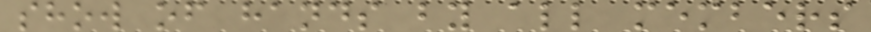show of hands by all members
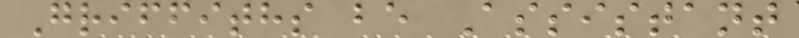Griffiths be Assistant
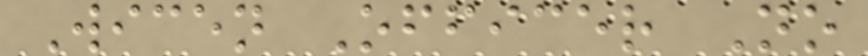Wicen Officer No
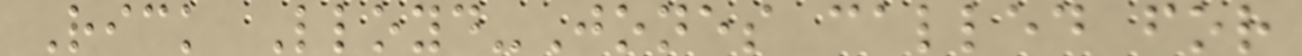Rick Lloyd-Jones called for
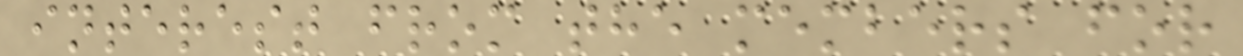interest from the members for
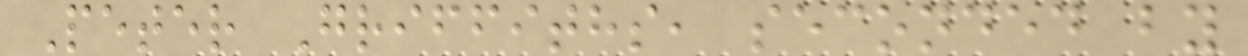Peter Griffiths, seconded by
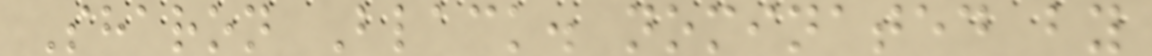Sharon Black. nominated by
